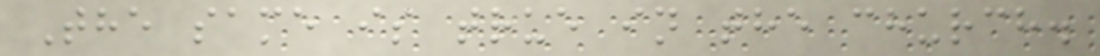The same is true in the church.
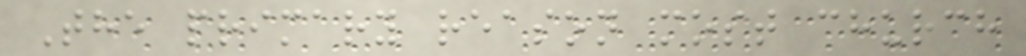The primary reason most church
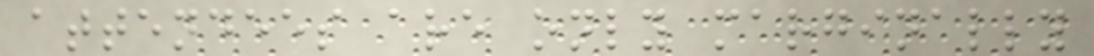attendees are only marginally
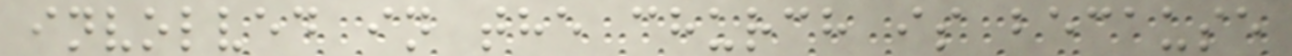involved in the church is because
